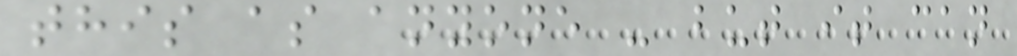this as anyone - but it can
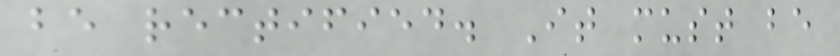be rectified. It must be
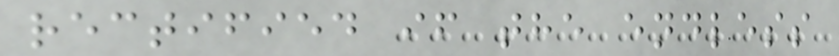rectified if the endless
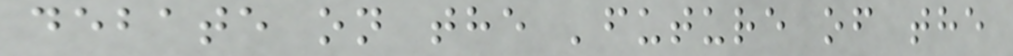debate on the 'future of the
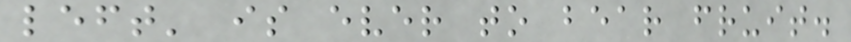left' is ever to bear fruit.
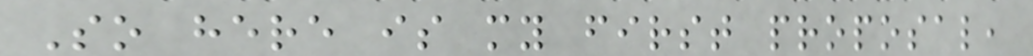So here is my first proposal,
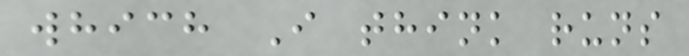which I think runs
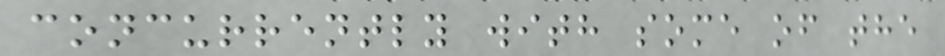concurrently with some of the
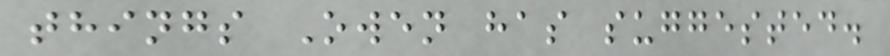things Owen has suggested.
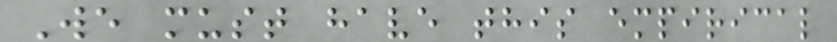We must have this empirical
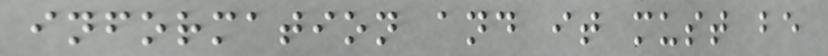information and it must be
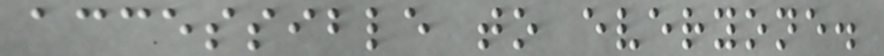accessible to everyone.
